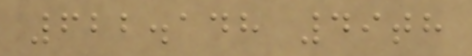622.148 49th
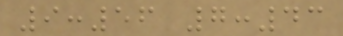9:56 7:43
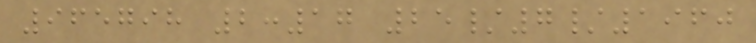965798 2:17 25/7/1960
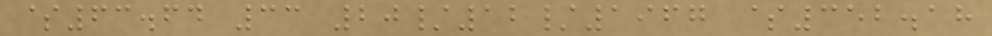$63.64 33 20/12/1967 $352.18
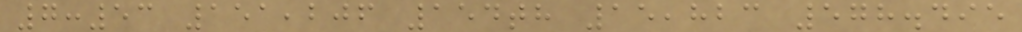7:53 151,206 154th 15,823 578.495
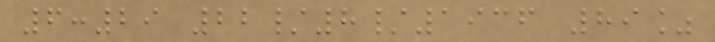6:29 22/8/1936 89%
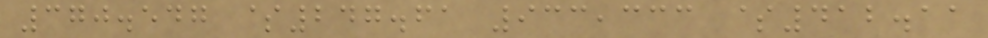370.547 $247.61 933,333 $412.11
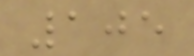105
